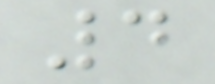4
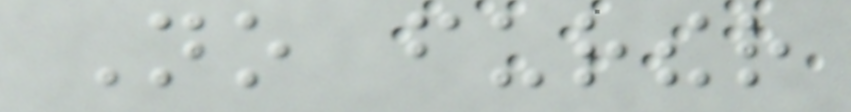No further
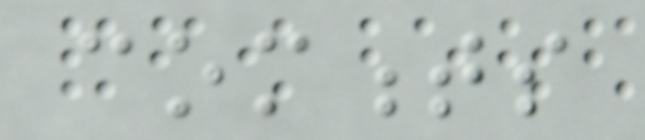comments
